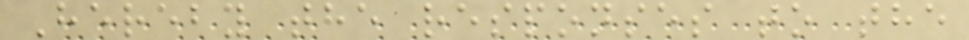Hereby the responses to the
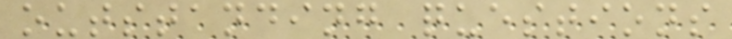outstanding questions
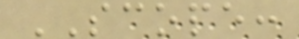SCOPE:
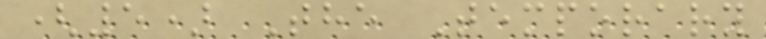(5) The Temporary
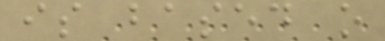is based o
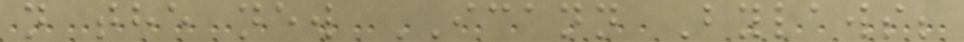n the new ICANN Bylaws;
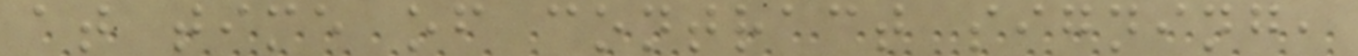at time of contract signing,
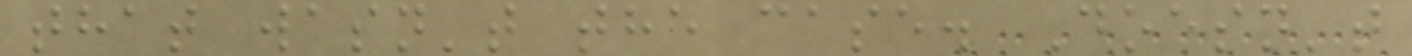that wasn't the case. Doesn't
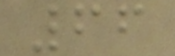66
